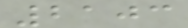2103
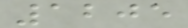1205
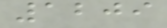1209
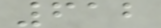612
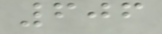606
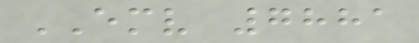EMV 7881
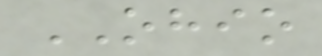OHIO
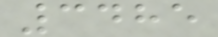3485
